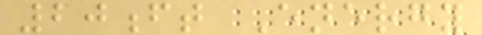20ft Energy
